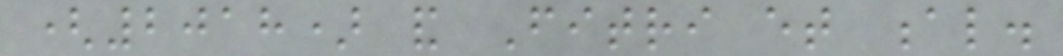(2018) and Fitri et al.
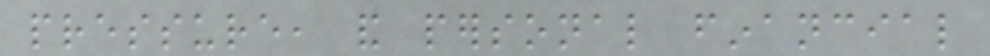pressure, and personal financial
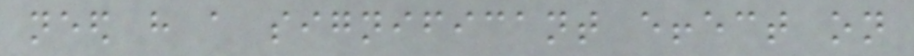need have a significant effect on
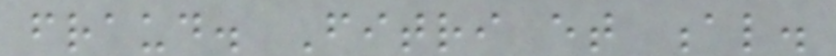fraud. Fitri et al.
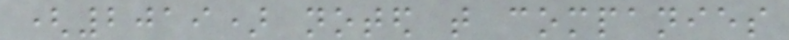(2019) noted that companies
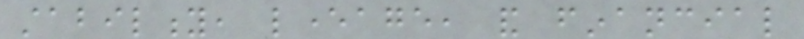stability, leverage, and financial
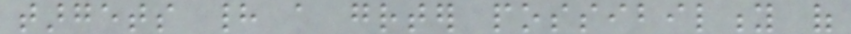targets had a greater possibility of
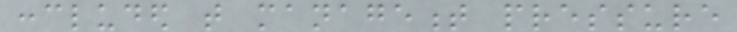concluded that management pressure
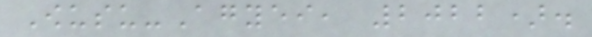Owusu-Agyei, 2022).
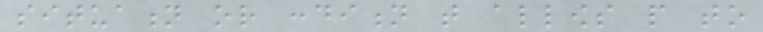situation or condition that allows people to
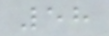58
